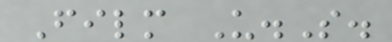Film U.S.
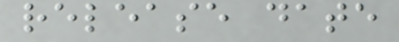release date
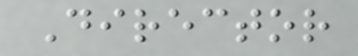Director
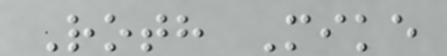Roth Mike
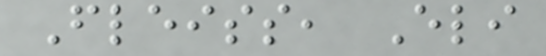Fleiss, Eli
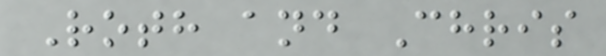Roth and Chris
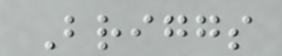Briggs
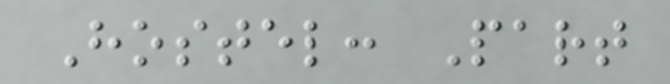Hostel: Part
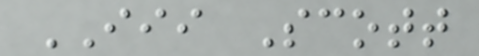III Scott
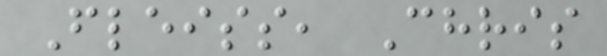Fleiss, Chris
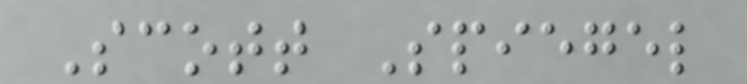Scott Spiegel
